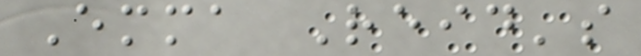Emma Reid's
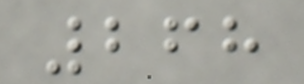268
